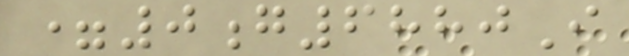=0g6880I
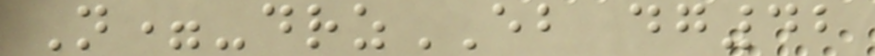N=-drzEB dg42
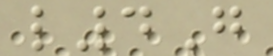l4G
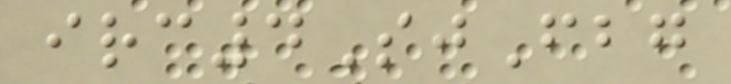irc4SjFbg
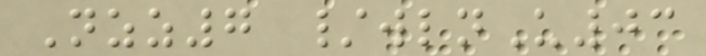Nzz7 /wlnU03
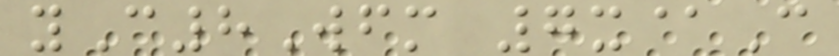yC8Wfm 7x@C
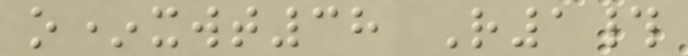o*xwt38 R1#
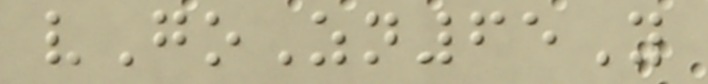vGoZn65Y
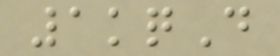1kqD
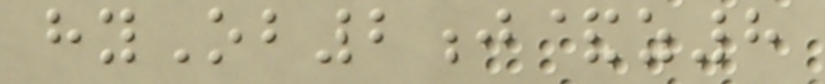hyOb2j&z8
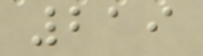219
